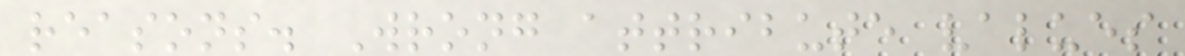reasons. Wrong attribute values
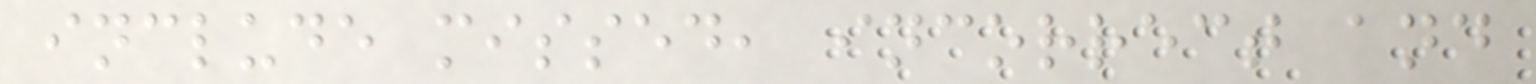include missed, incorrect and
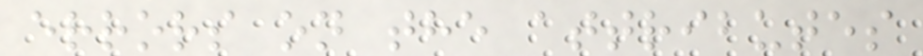errors on the attributes
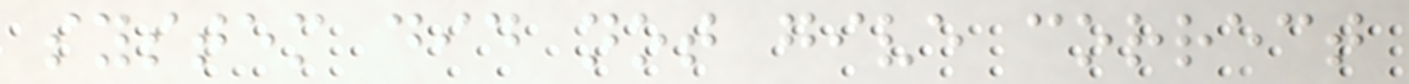system did not give correct
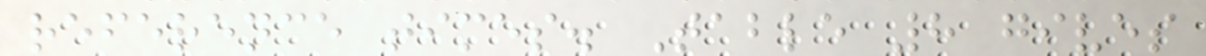reference times. Table 8 gives
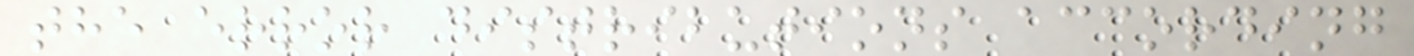the error distributions according
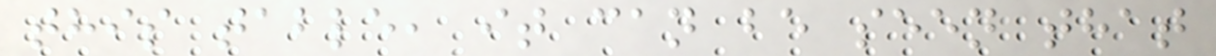this table, it can be seen that
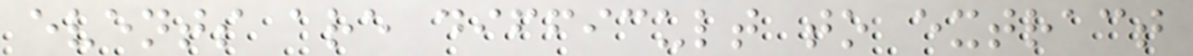events are difficult to extract
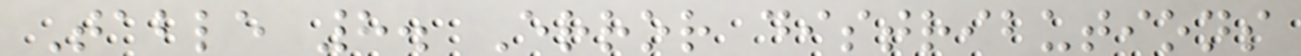Table 8. Error distributions
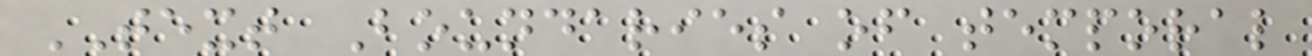TEXT Boundaries of temporal
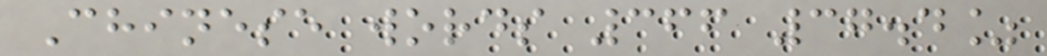Chinese words 366 37.4%
